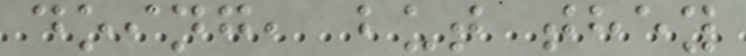doing, but they
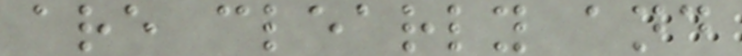are clearly and
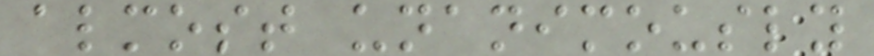almost unanimously
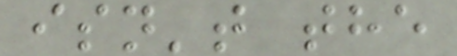isn't the
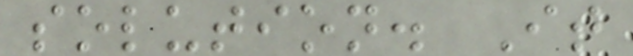solution. It
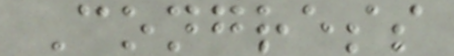Congress
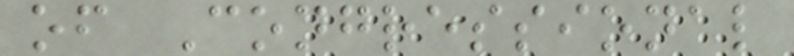of Congressional
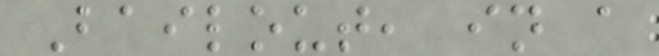Bailout, in a
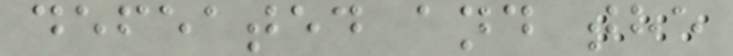defeated and the
